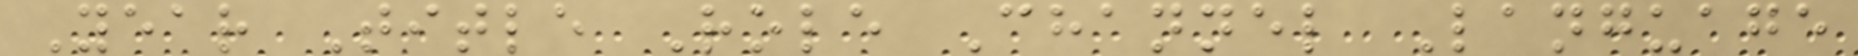Year Title Role Channel Language
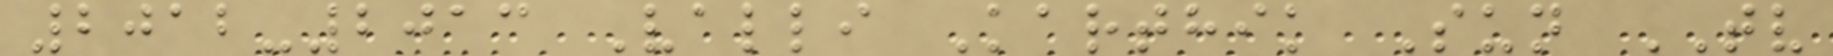2012-2013 Valli Karthik Sun TV
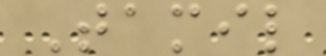Tamil
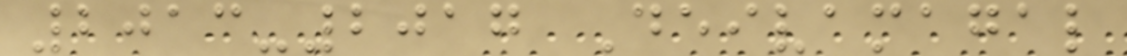2013-2017 Deivamagal
